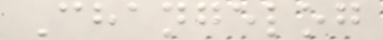Changelog
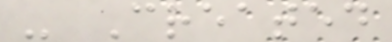- Created
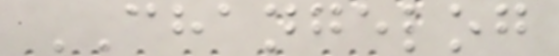CHANGELOG
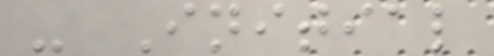- Initial
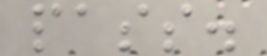pass.
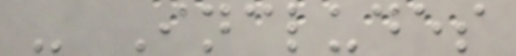- Includes
